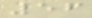56
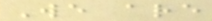We are
